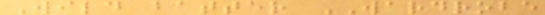Wild batter WARDROBE
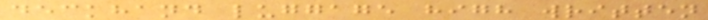deckhand luggage high written
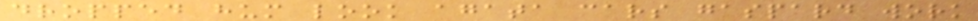dropped hum look agata cars gaspard work
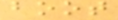boot
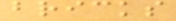bricks
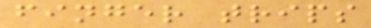finger trips
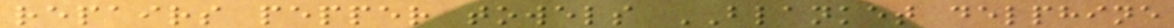repairs pepper towels BLANKET delphine
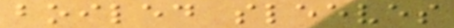boiled sleeves
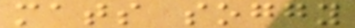mats soggy
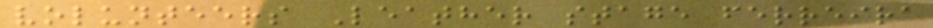volunteers Leather stage ferreira
